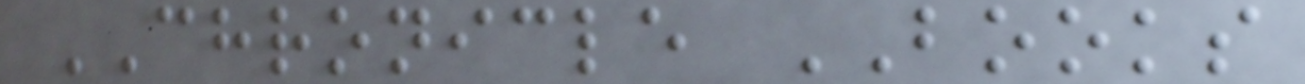CHRONICLE BOOKS
